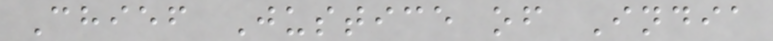Chief Justice of India
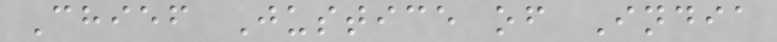Chief Justice of India
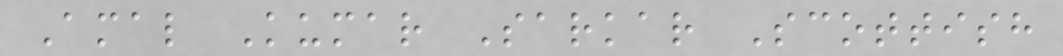Amal Kumar Sarkar Scottish
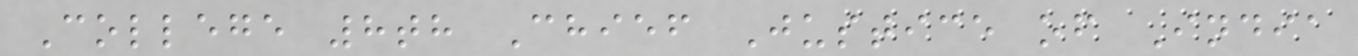College 8th Chief Justice of India
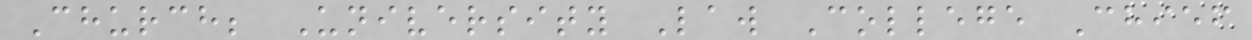Church; University Law College Chief
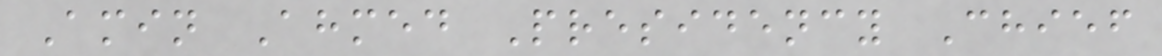Amin Ahmed Presidency Chief
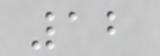12
